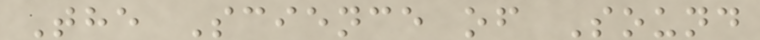The Science of Sound
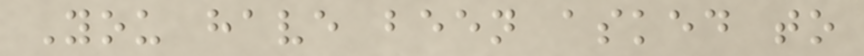You have been asked to
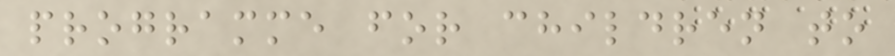programme for children to
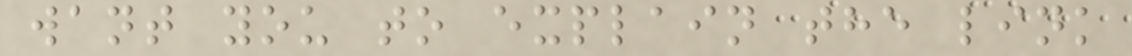want you to explain the link
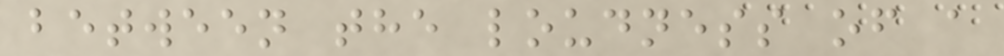between the loudness of a
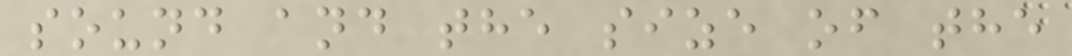sound and the size of the
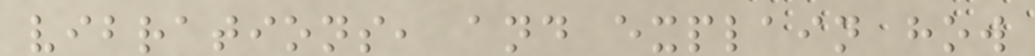vibrations, and explain how
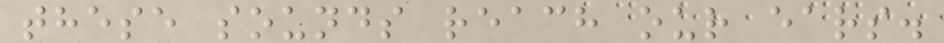these sounds reach our ears.
